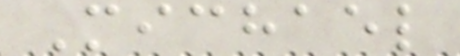Michael
